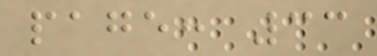page: 33
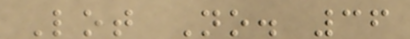Lot No. 36
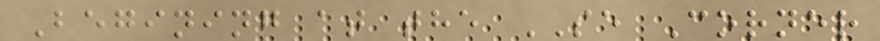Begining at the SE Corner
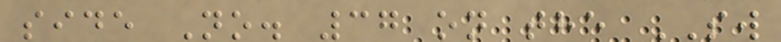side No. 37 on the SW
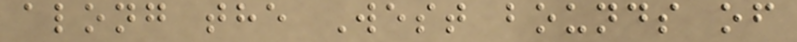along the West bounds of
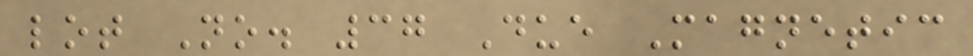lot No. 37 Due Magnetic
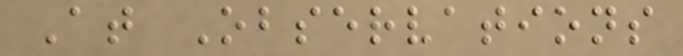At Observations
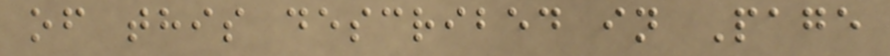of this described in Page
